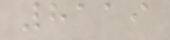8119
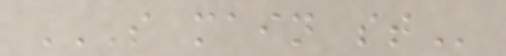S MAIN ST
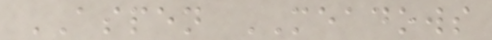ASPEN MEADOWS
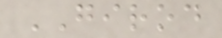GIROD
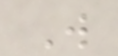W
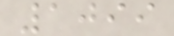1099
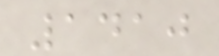1410
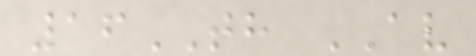16TH AV
